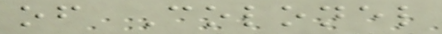of Colonel
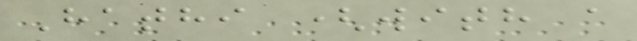Hathi (with a
